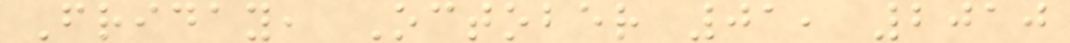Friday, October 01, 2010
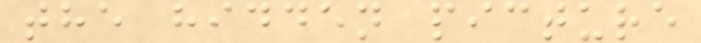the hidden picture
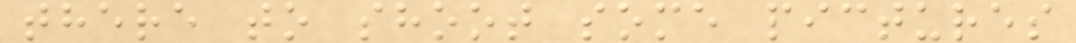there to shoot some pictures
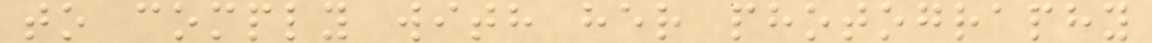to comply with her photography
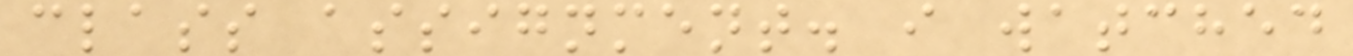class assignment. i watched
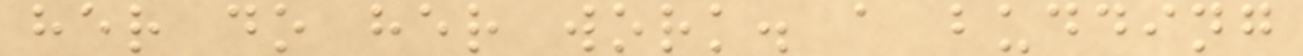her do her work. a budding
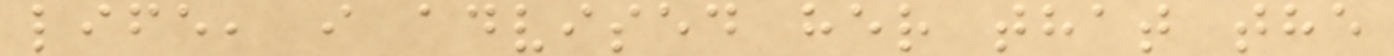life, i advised her that the
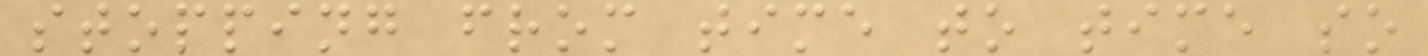stopping from time to time so
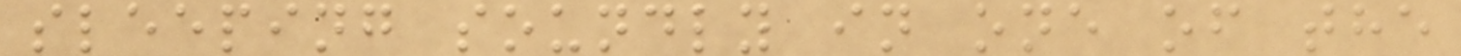sleeping soundly in one of the
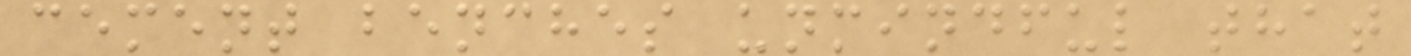cement benches unmindful that
